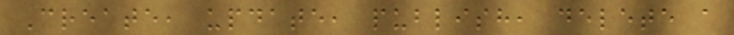Create, update, publish, delete a
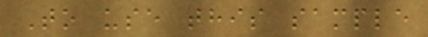To use this sample
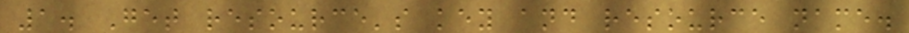1. Get resource's key and resource name.
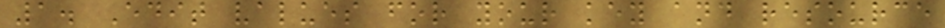1. Edit values for your key and resource
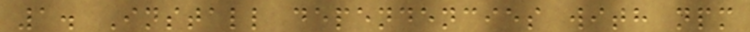1. Install dependencies with npm
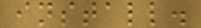install.
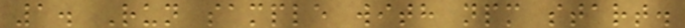1. Run sample with npm start.
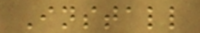Install
